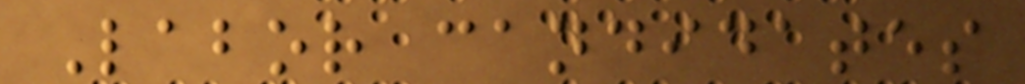Labor candidates
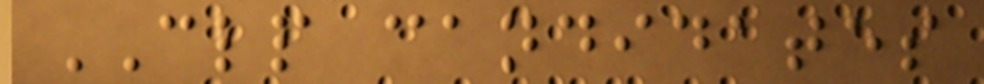CLP candidates
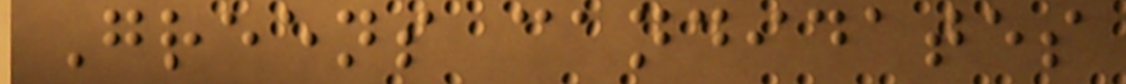Greens candidates
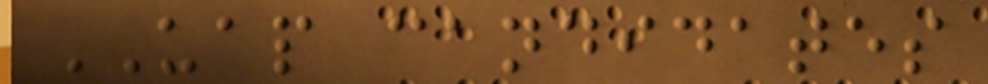UAP candidates
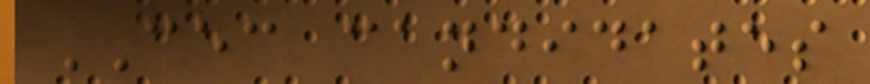CEC candidates
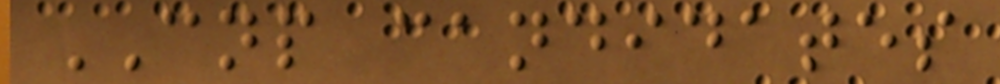CNP candidates
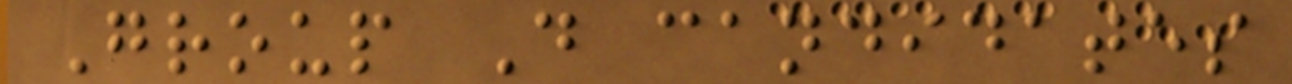Group D candidates
